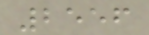2556
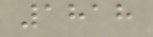1818
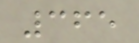365
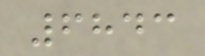6843
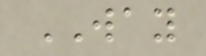WAY
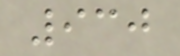930
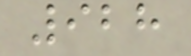928
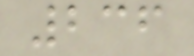236
